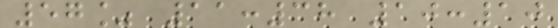57% 11:38 10:10
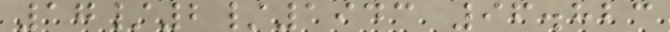17/2/1943 96.823
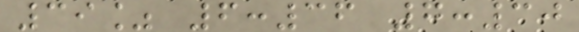39% 6:36 7:30
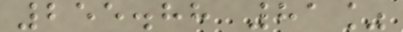255.88 81%
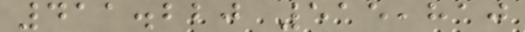411.220 515,810
